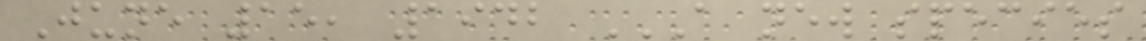June 15, 1942 A NEW SPECIES
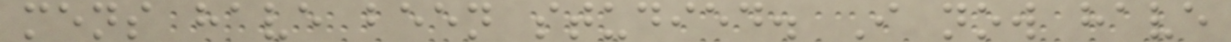mens have been studied. I now have
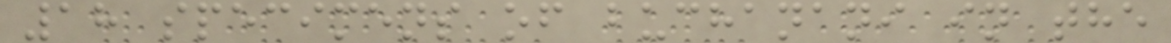18 specimens of buchanani in the
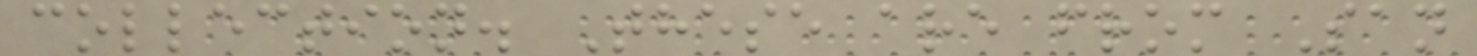collection. These are from San
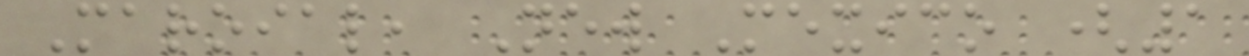Maroial, New Mexico (1
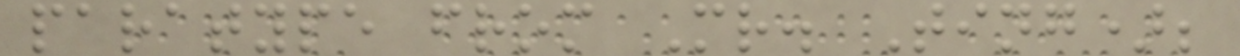paratype from Mr. Ting);
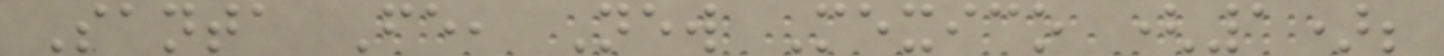Santa Fe, New Mexico (1);
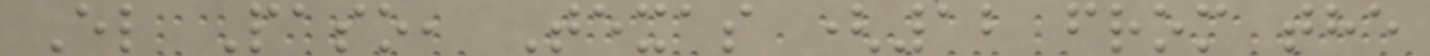El Paso, Texas (12 from the
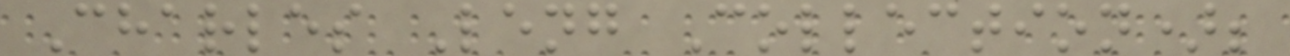Charles Leng Collection);
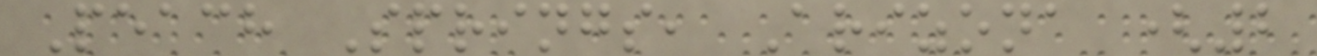Peach Springs, Arizona (2
